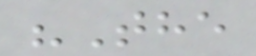"The
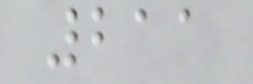211
